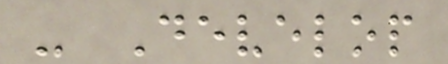- Develop
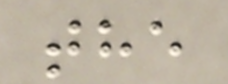the
